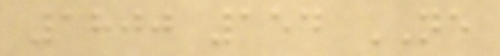1800 154 NE
